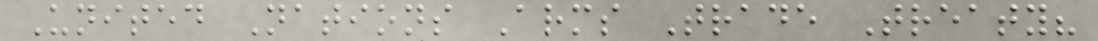United Nations Arms Trade Treaty?
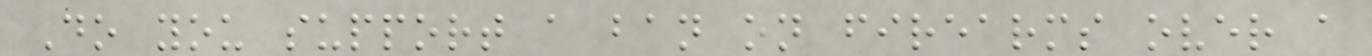Do you support a ban on firearms over a
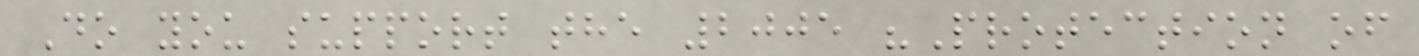Do you support the 2005 "Protection of
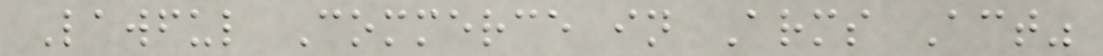Lawful Commerce in Arms Act"
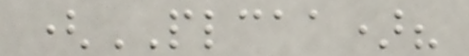(PLCAA)?
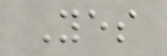Yes
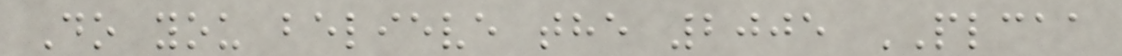Do you believe the 2005 PLCAA
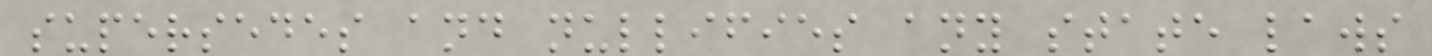supersedes and nullifies any state laws
